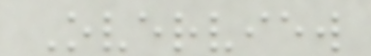Overview
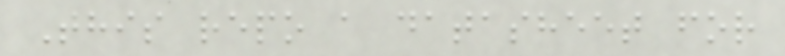This repo a datasheet for
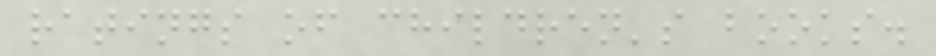ratings of children's books.
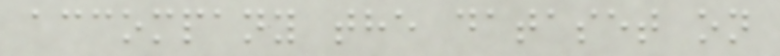accompany the dataset on
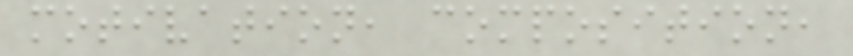motivation, composition,
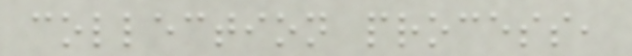collection process,
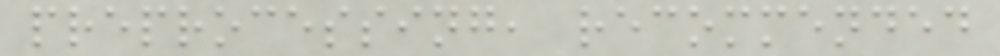preprocessing, recommended
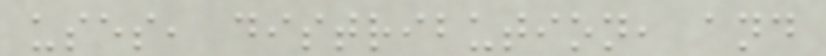uses, distribution, and
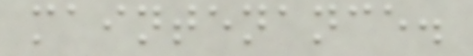maintenance.
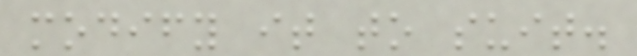modify it to suit.
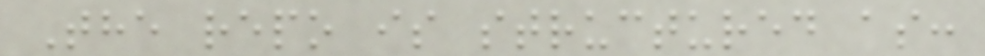The repo is structured as:
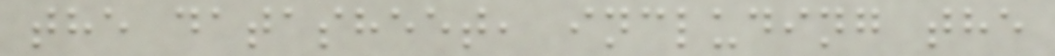the datasheet, including the
